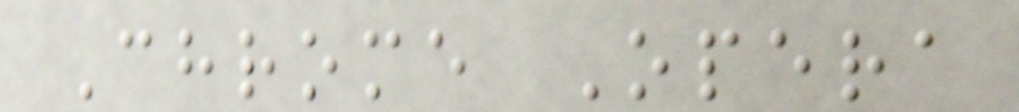Chrome Opera
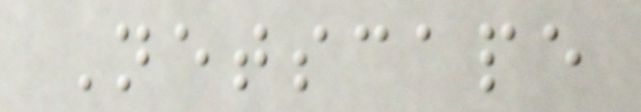Netscape
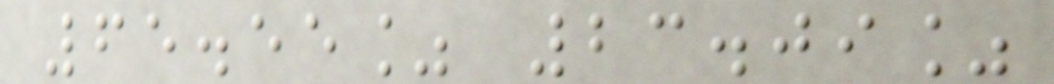65.55% 23.09%
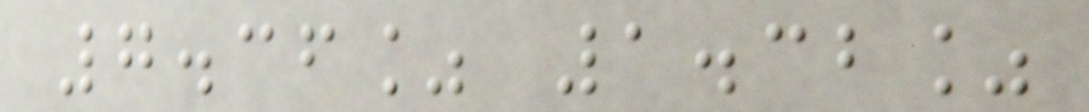7.36% 1.32%
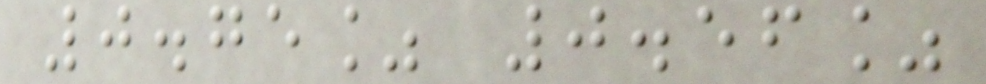0.75% 0.56%
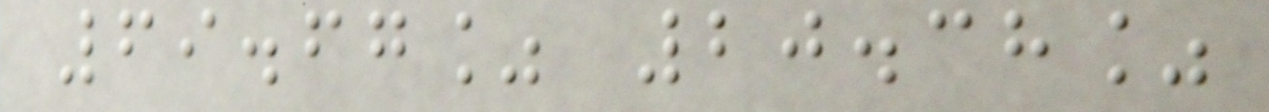69.67% 20.38%
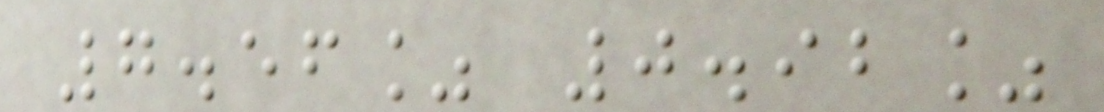7.56% 0.92%
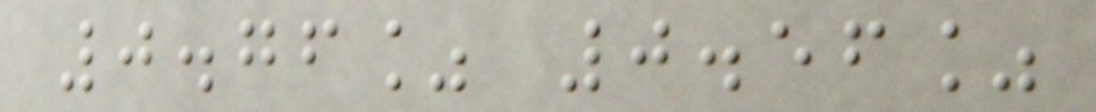0.76% 0.56%
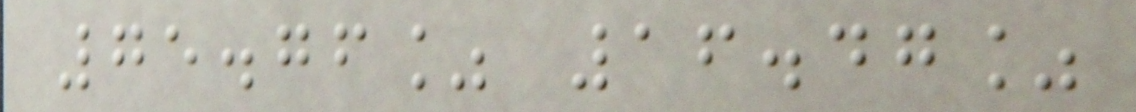75.76% 16.47%
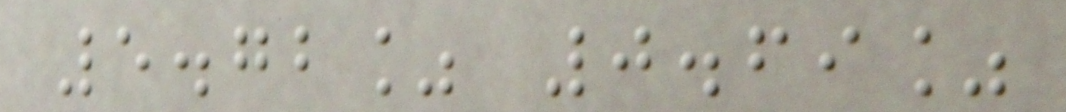5.72% 0.69%
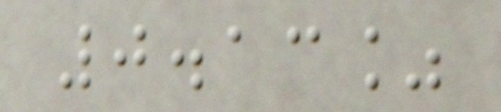0.13%
